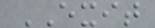EXIT
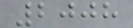2008
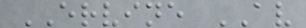ERVINE AV
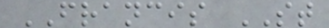FRANCIS ST
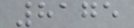8175
